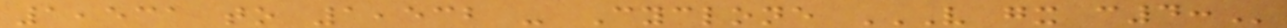1,531 to 1,532 - Cyclone V GX C4:
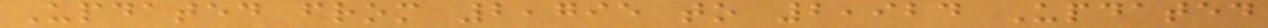Updated from 2,795 to 2,924 Updated
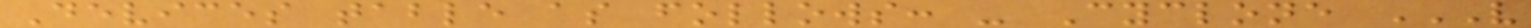Devices table as follows: - Cyclone V
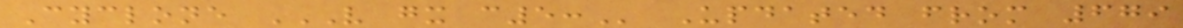Cyclone V GX C5: Updated from 679
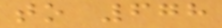to 678
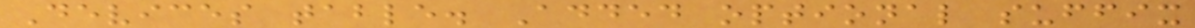Devices table. Added optional suffix
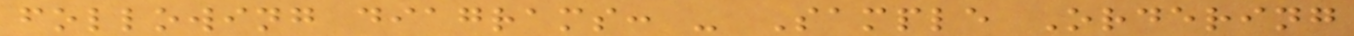following diagrams: - Sample Ordering
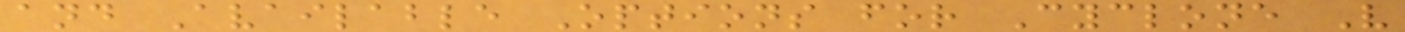and Available Options for Cyclone V
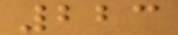223
